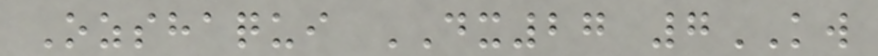Ozshaqui DX27 7KW
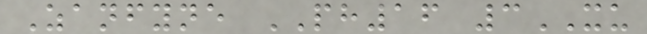Zanfyne PH16 3XU
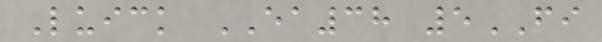Luick EA38 5FI
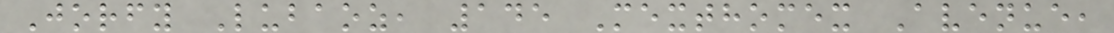Jorfy Lubaoz, 145 Mexthomex Avenue,
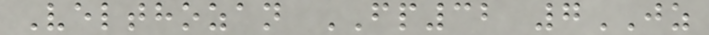Velthozan FP32 7JZ
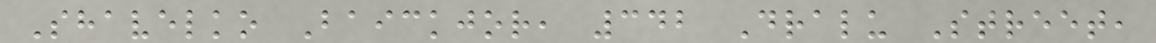Shavelko Baickjor, 342 Dralu Street,
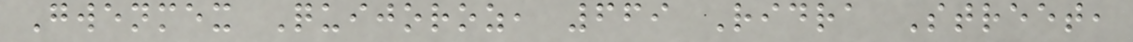Gwenmex Quijoroz, 669 Ridra Street,
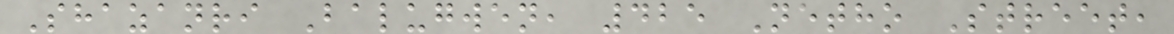Shazanri Balugwen, 425 Netho Street,
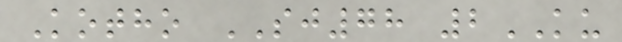Kotho SJ78 2KU
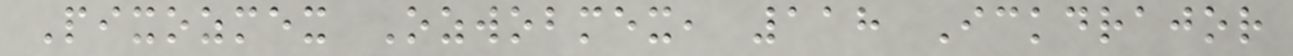Pixozmex Ozwobmex, 118 Ickdrajor
